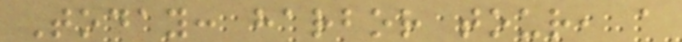Today: harbor tour, a
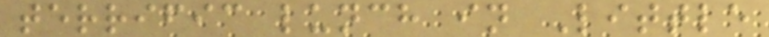terrific lunch in Little
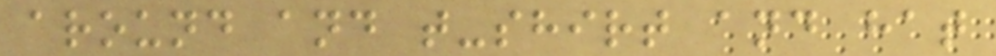around and t-shirt and hat
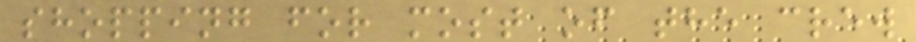shopping for most of the crew
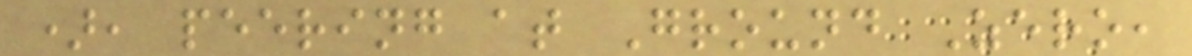), peering at Ground Zero,
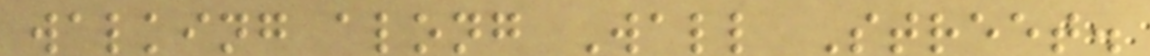walking along Wall Street.
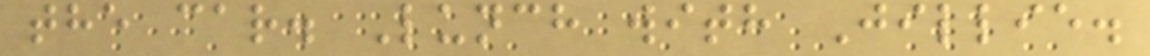the car. Lunch with Jillie.
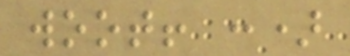woot! :)
